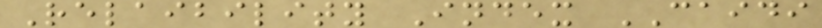Relaibility Index CAIDI
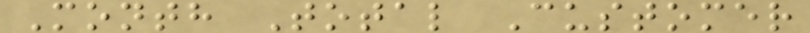Month Total Customer
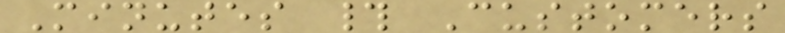Minutes # Customers
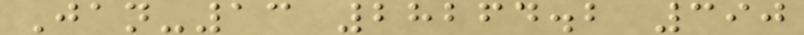Jan-13 28264.2 390
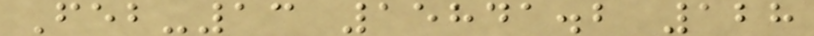Feb-13 15841.2 128
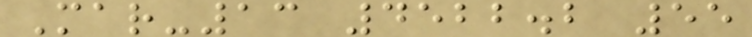Mar-13 4522.2 55
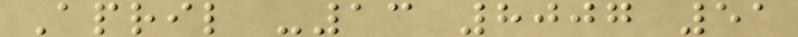April -13 8007 51
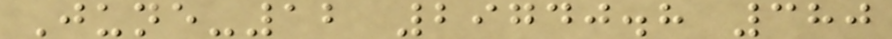June-12 29740.8 380
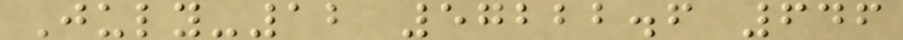July-12 57222.6 646
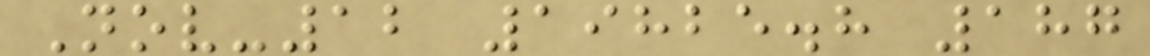Nov-12 19825.8 187
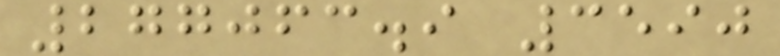277063.9 3590
